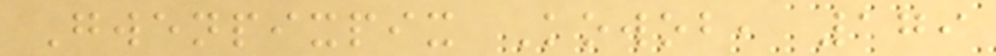Gwenpixpix Kowob, 179
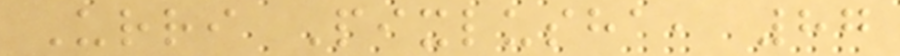Urri Pixlusha, 87
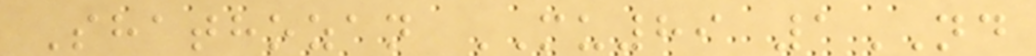Shathozan MU89 1ND
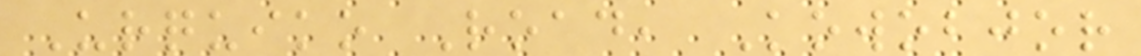Urquiko Road, Kowobjor
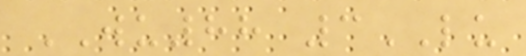WU88 3LU
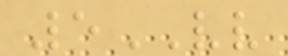5VV
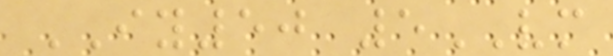IY50 5VM
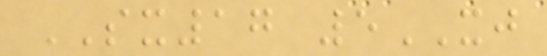SX17 5XJ
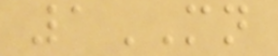1MN
